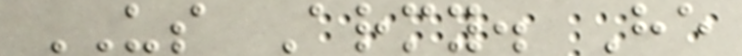US Army. He
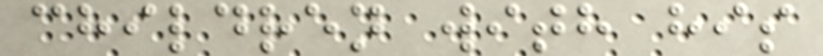children with his
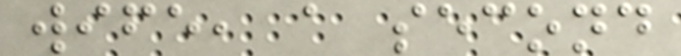wife, a second
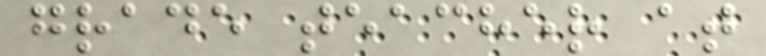grade teacher at
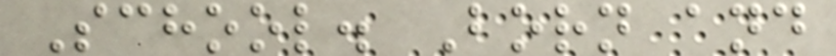School. Born and
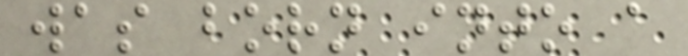was born into a
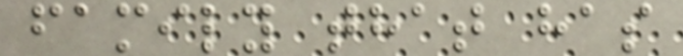family that has
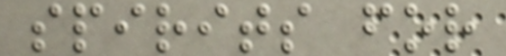spirits for
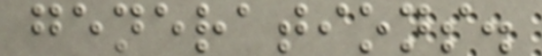generations.
